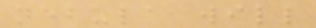nebula will
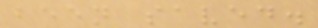been saved.
